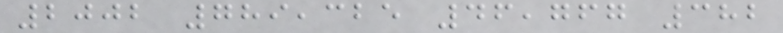2002 789,325 46,767 382
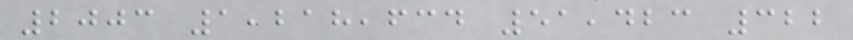2003 1,218,634 51,423 322
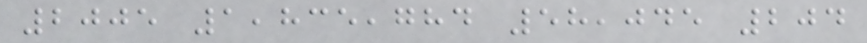2005 1,835,784 58,045 204
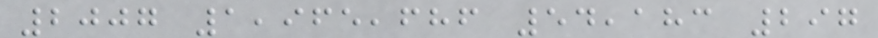2007 1,965,686 54,183 297
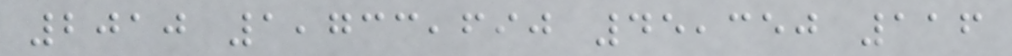2010 1,733,690 45,350 116
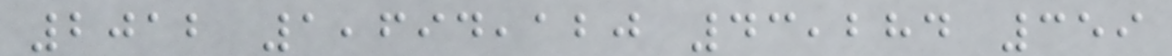2012 1,694,120 43,284 359
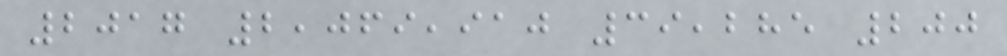2017 2,069,910 39,285 200
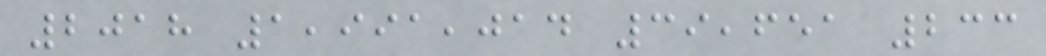2018 1,991,014 39,651 233
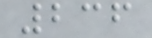236
